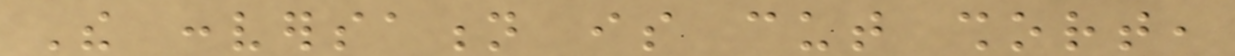The conversation is cut short,
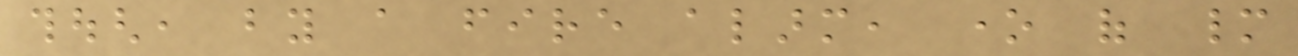though, by a fire alarm, one of many
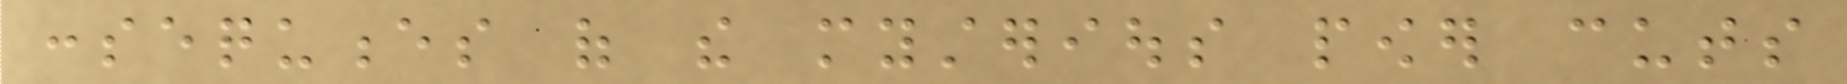consequences of the mysterious power cuts
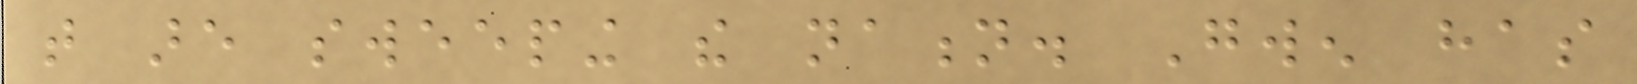that are sweeping the nation. Gwen has
